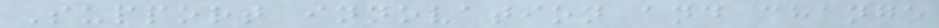Support innovation and change
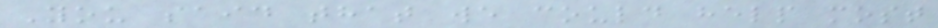You said that we could help most
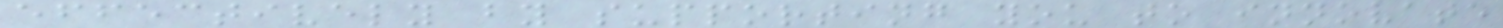effectively by supporting you to innovate
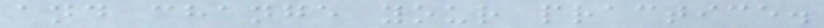and change your practice.
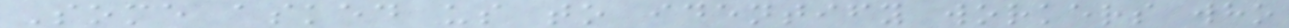Some asked us to identify workers who
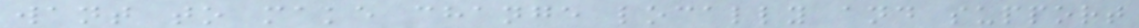want to make change locally and support
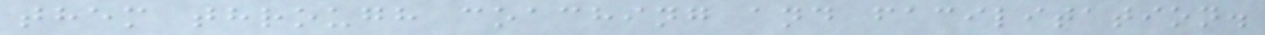them through coaching and facilitation.
